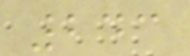243
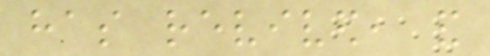has revived, and
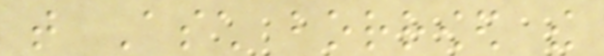that Asch borrowed the
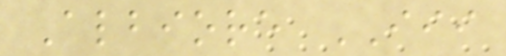Albiore III
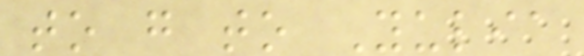to go to Yulia
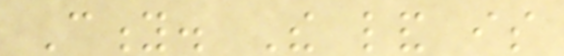City. The land is
